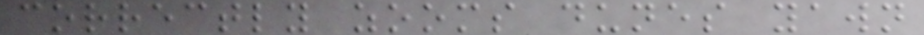correctly zooms dunes yawn
